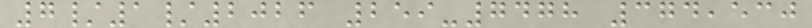7/1/2026 259-7478 374,530
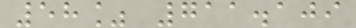58% 711.109
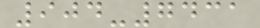904-7431
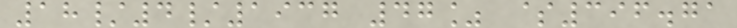18/4/1937 47% $396.71
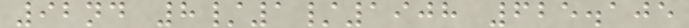92nd 8/1/1908 625.105
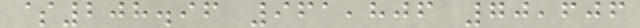$208.96 961,806 70,606
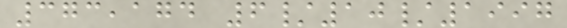373,174 6/10/1997
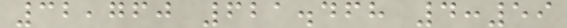32,760 621.468 4:59
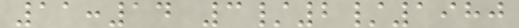11:14 3/2/1980
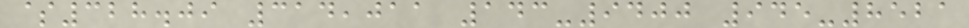$328.09 314,011 143-9400 945-8521
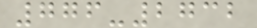776-2732
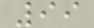99
